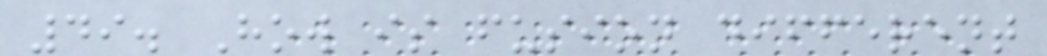49. How is fusion different
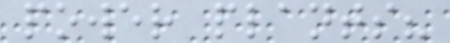power plants?
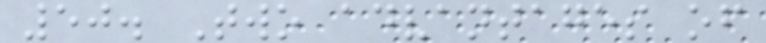50. Two advantages of
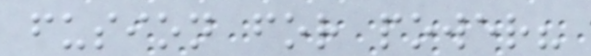fusion for power?
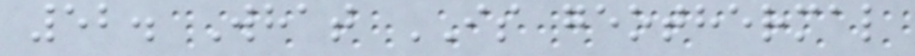52. What IS geothermal
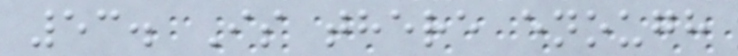53. Is there enough
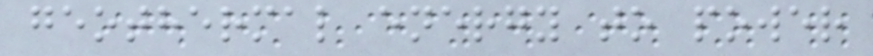geothermal energy to power
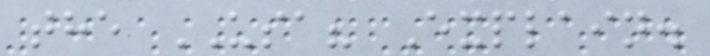the USA? Explain.
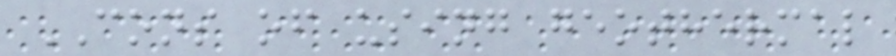CONS of using geothermal
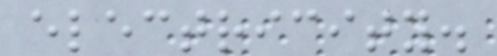electricity.
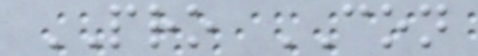PRO CON
